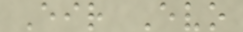Eir Evo
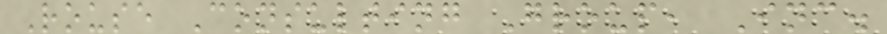Rouse Consulting Group, Inc.
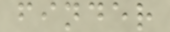finder
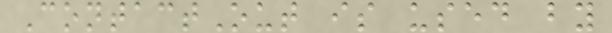ContactOut is used by
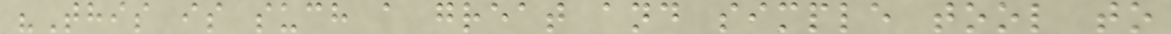"This is such a great and simple tool to
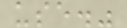use."
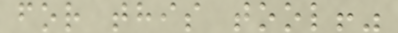for this tool!"
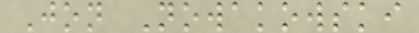Jon Nowakowski
